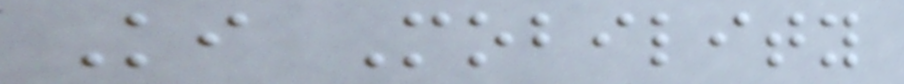Ki Mobility
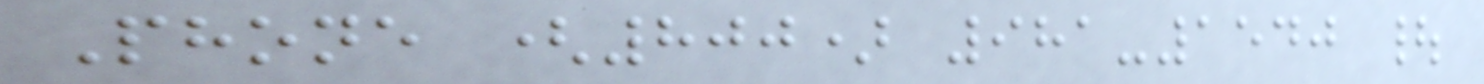Phone (800) 981-1540 |
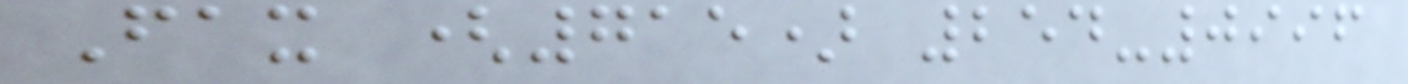Fax (715) 254-0996
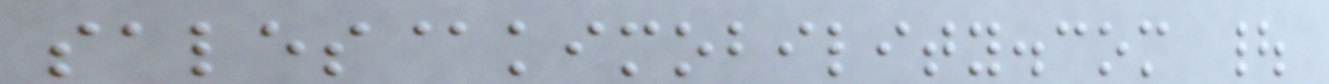sales@kimobility.com |
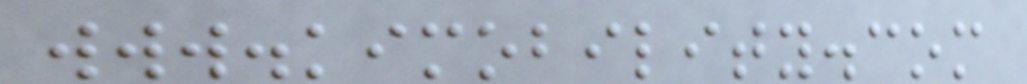www.kimobility.com
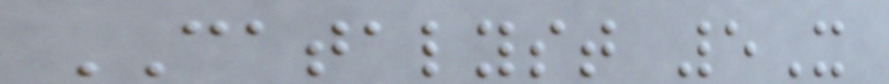CATALYST 5X
